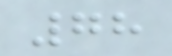78
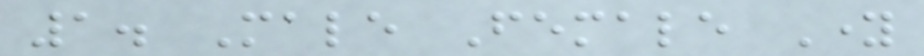1. Male Female Young
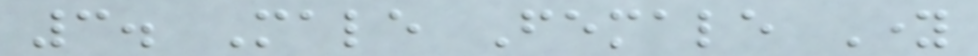3. Male Female Young
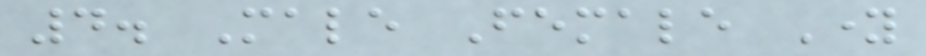4. Male Female Young
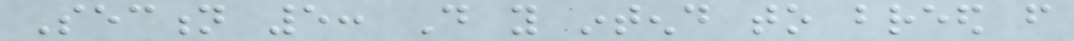Section 5: Do you intend to breed from
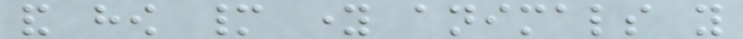and how many young animals you
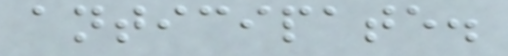anticipate.
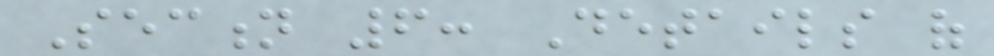Section 6: Details of
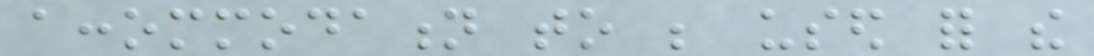accommodation to be used for the
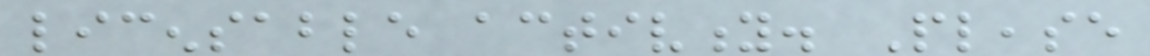licensable activity. Please
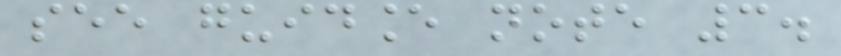see guidance note 3.
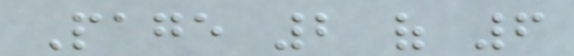Page 2 of 6
